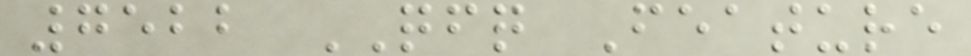7522 QFQ Feature
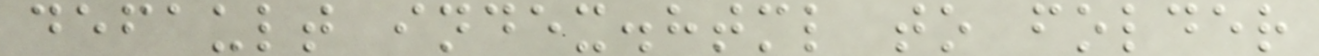default index.html to folder
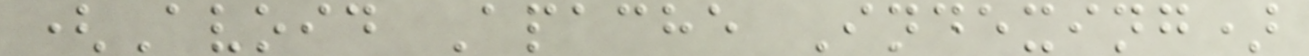(Avoid Apache Indexing)
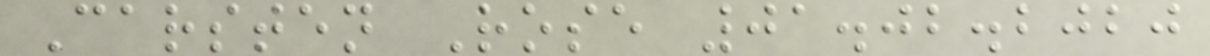Carsten Rose 01.02.2020
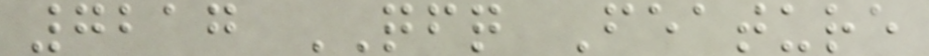7217 QFQ Feature
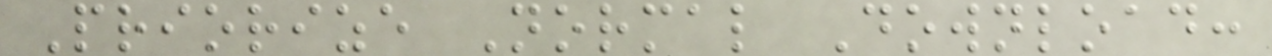Priorize Normal Download:
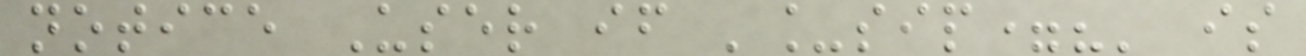notice User if '_sip=?' is
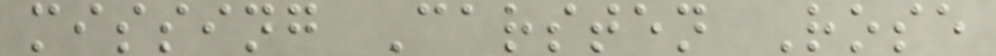missing Carsten Rose
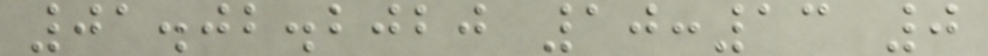01.02.2020 10:13 0
